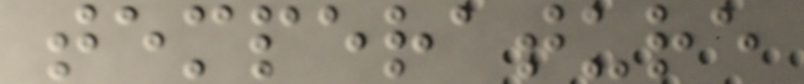temperature
